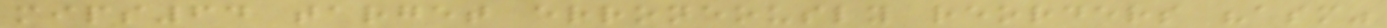mips64 target erroneously reorders "asm"
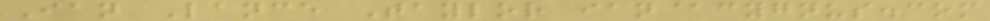Ian Lance Taylor ian@cygnus.com
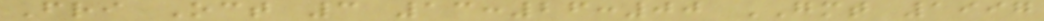Fri Oct 3 13:26:00 GMT 1997
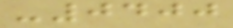-0400
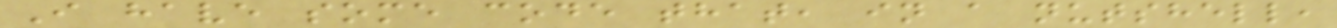I have some code that, in a nutshell,
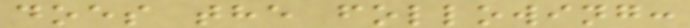does the following:
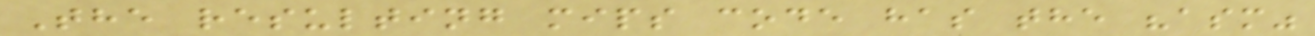The resulting mips code has the "asm"
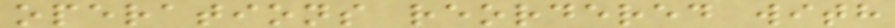operations reordered with
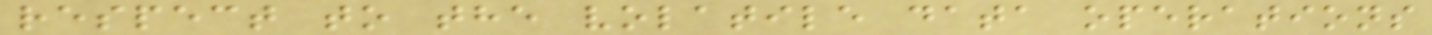respect to the volatile data operations
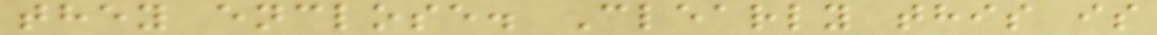they enclose. Clearly this is
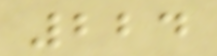224
